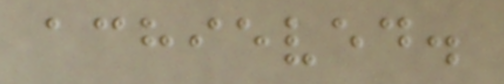achieved.
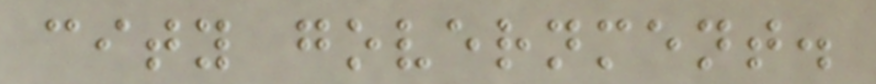city government.
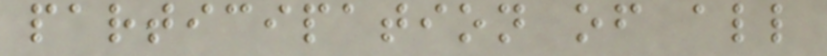participation of all
